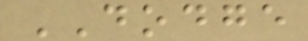DODGE
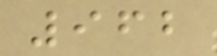962
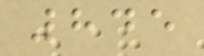845
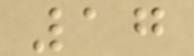17
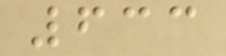633
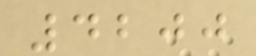4200
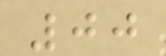00
